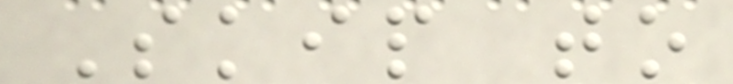Skip to
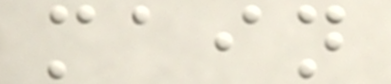main
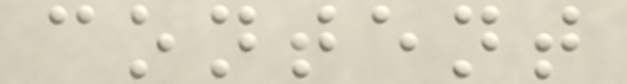content
